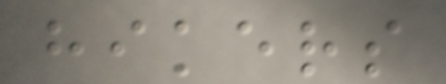hikers
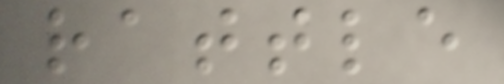rattle
